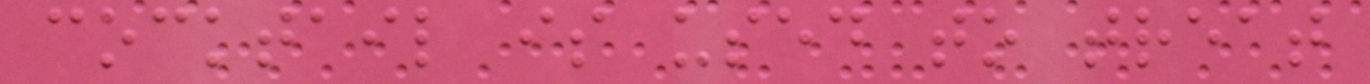cocktail is used to treat
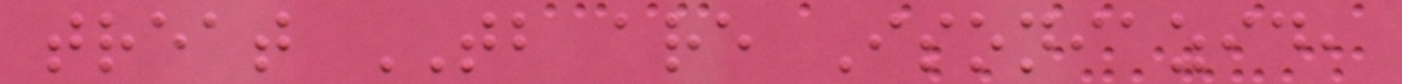treat TB are Isoniazid,
